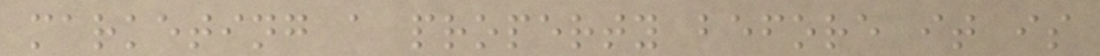marketing a property before it is
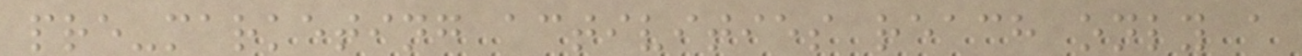pre-marketing activities reach only a
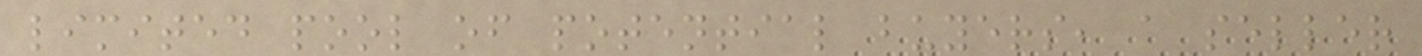limited pool of potential buyers, a seller
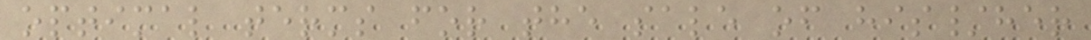optimal terms for the sale of his/her
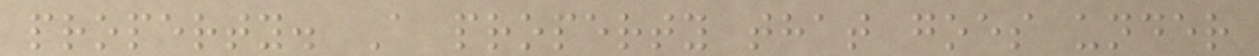property. A property that goes under
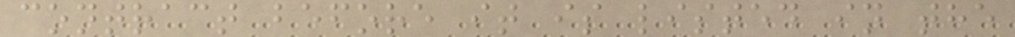contract before it is listed in the
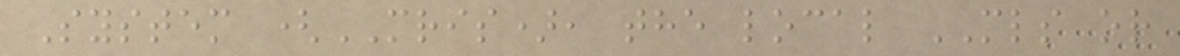System (MRIS), the local MLS or
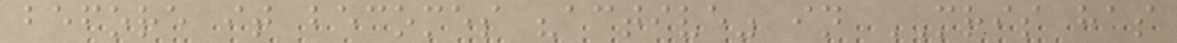before it becomes "active" in MRIS has
